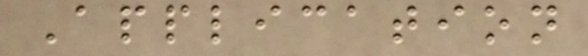Application
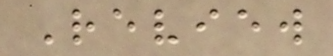Review
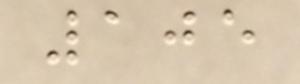105
